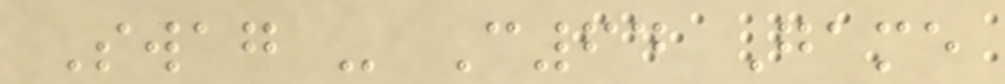Swag - C64 Game
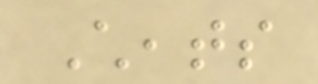Cheats
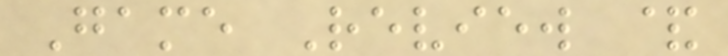Game Review &
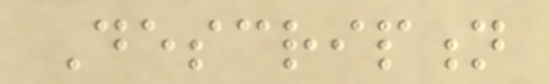Description
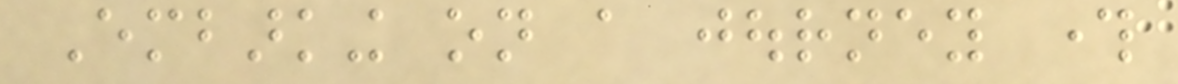Embarking on a journey through
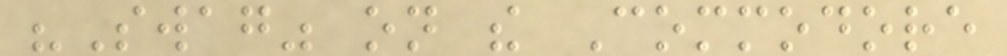"Swag" on the Commodore
